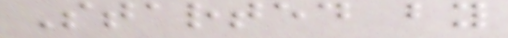Started by
